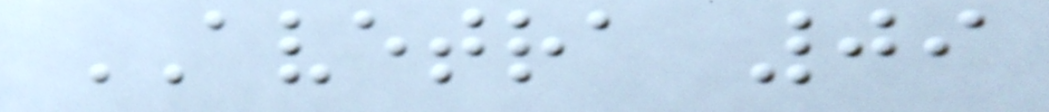AVETRA 09
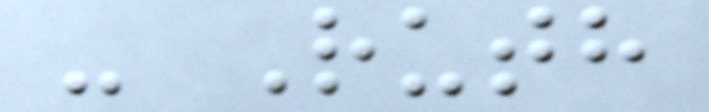- Ruth
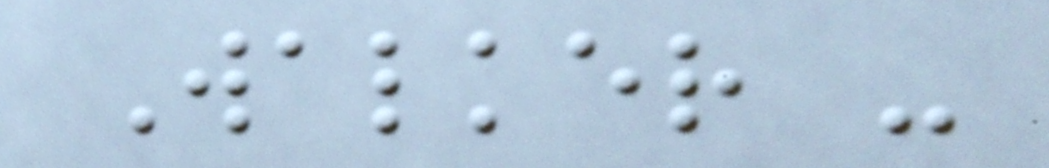Walker -
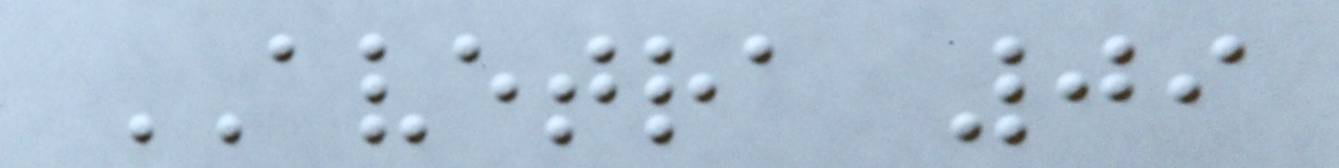AVETRA 09
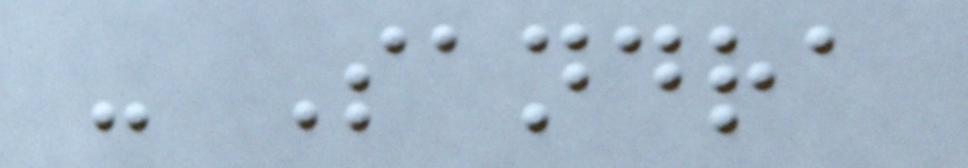- Sandra
